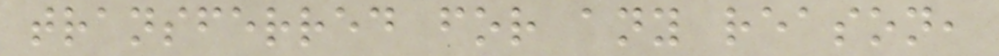transferred for any reason,
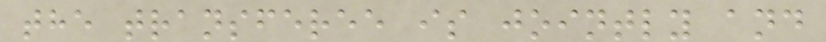the transferee is jointly and
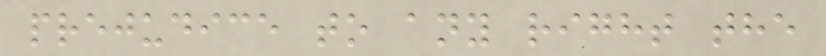prejudice to any right the
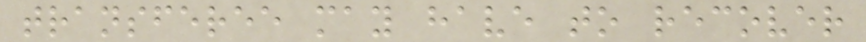transferee may have to recover
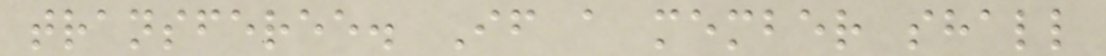transferee. If a member shall
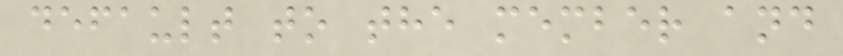default to the member and
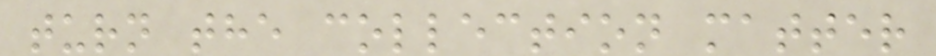turn the collection matter
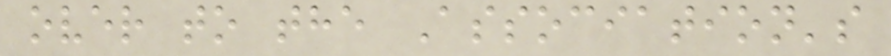over to the Association's
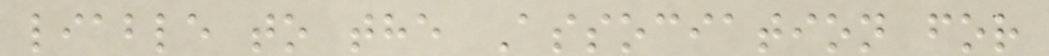liable to the Association for
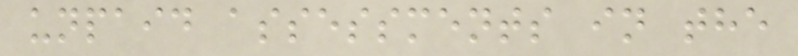unpaid assessments in the
